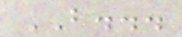BUT...
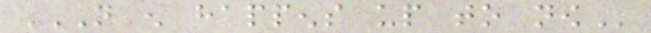NOT ENOUGH HAPPENS UP TO NOW
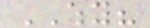WHY?
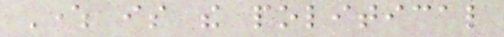Where is the political
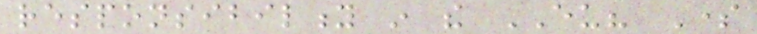responsibility in the EU? Some
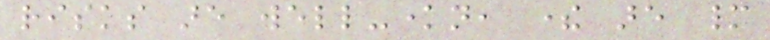risks are well-known, there are many
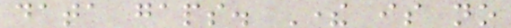data gaps. There is no
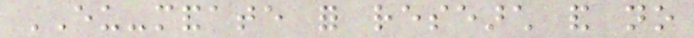EU-mandate for research and no
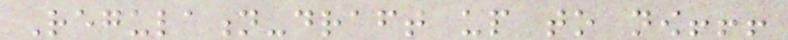Regulation-draft up to now!!!
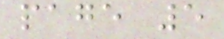page 5
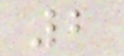2
